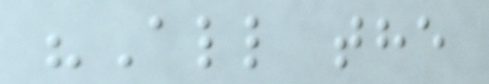"All the
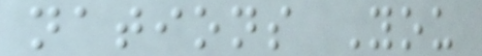nations You
